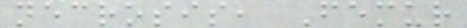necrosis, Femur
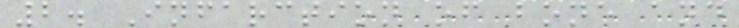2. Infarction of bone and
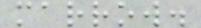marrow.
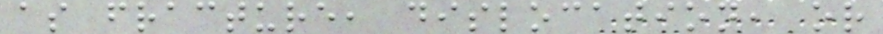as fracture, dislocation, or
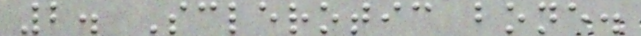2. Sclerotic bone.
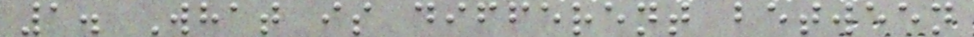1. What is different between
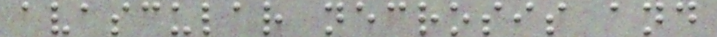avascular necrosis and
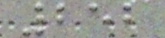252
